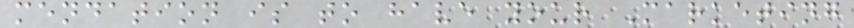mendation is to have your Marketing
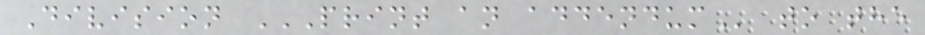Division PRINT AN ADDENDUM to the
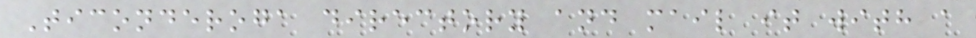Ticonderoga directory and mail it with a
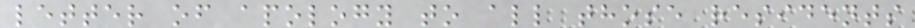letter of apology to all those residents
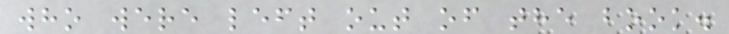who were left out of the book.
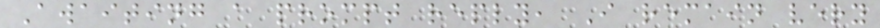Awaiting a prompt reply, I remain very
